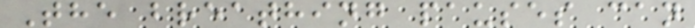The breathing pauses can
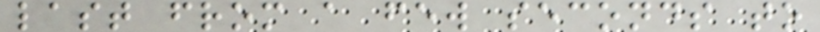last from a few seconds to
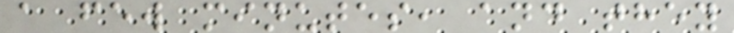a few minutes, and they
